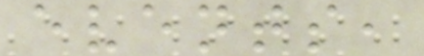events,
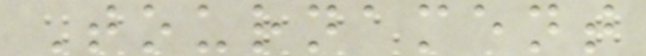Tournament
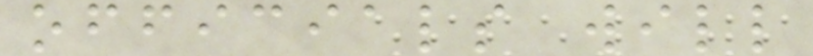officials will
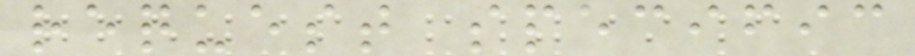request specific
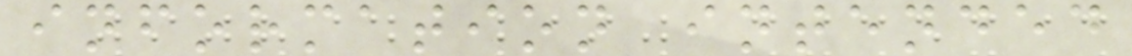information intended
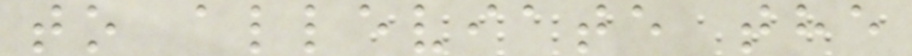to alleviate the
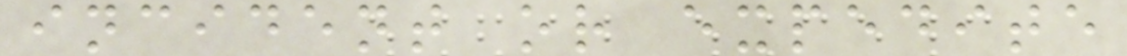incident or expedite
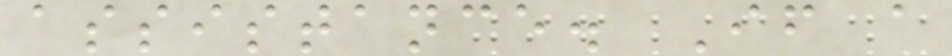assistance. If a
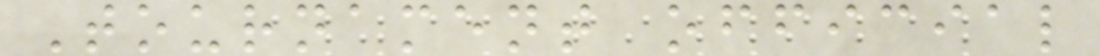Tournament official
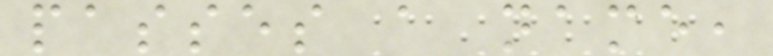passes a name,
